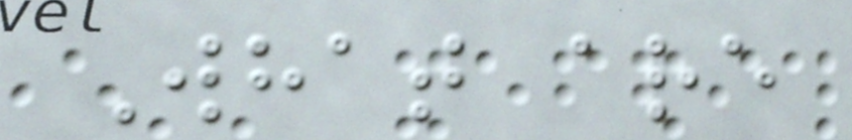What are
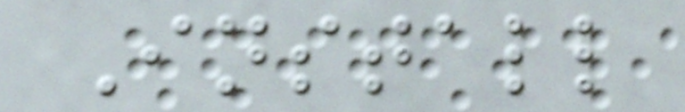Install
